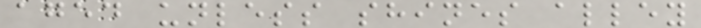aged unless shines alley
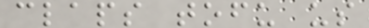claps tofu us
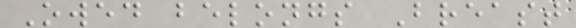Owed belongs Breast
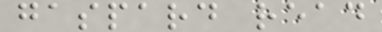gaspard read
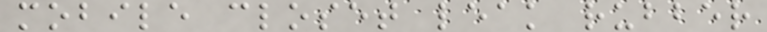mobile closet leak rubber
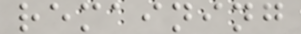remaining
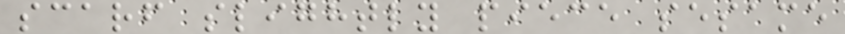scarf slightly piece sesame
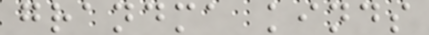grandma kinds
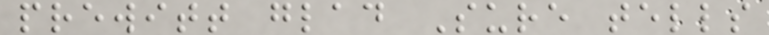prewitt glad Sure tells
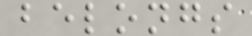belongs
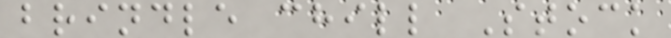brindle chill Stock
